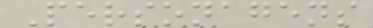Personagens
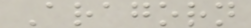Aragorn
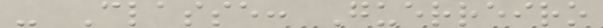- Classe: Guerreiro
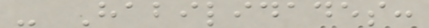- Habilidades:
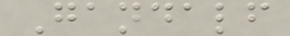Gandalf
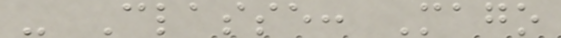- Classe: Mago
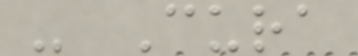- Cura
